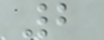2
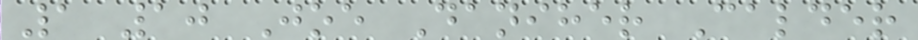1 10 Joe Daniher Calder
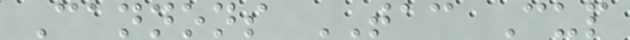Cannons TAC Cup
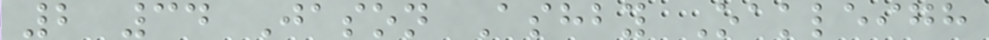2 34 Jason Ashby Oakleigh
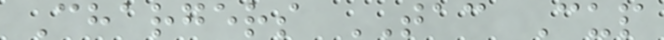Chargers TAC Cup
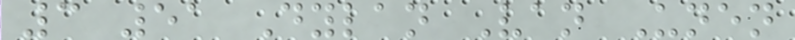3 51 Dylan Van Unen
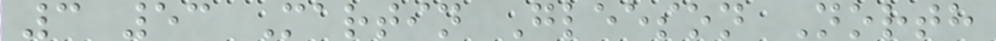3 53 Martin Gleeson North
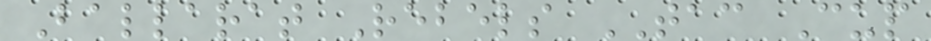Ballarat Rebels TAC Cup
